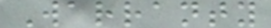Warranty
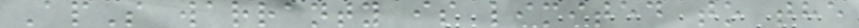ApS warranty is limited to the
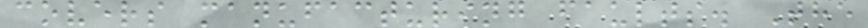covers manufacturing faults. The
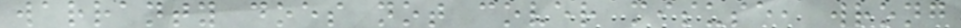warranty does not cover misuse, wrong
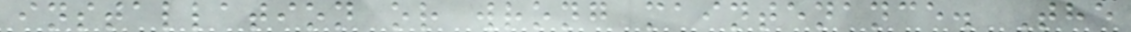installation or wrong maintenance. The
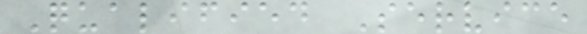Qualified Service
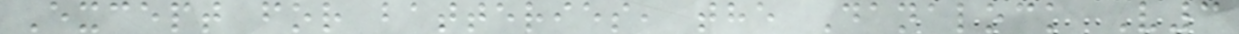Except for batteries, the Danalock V3
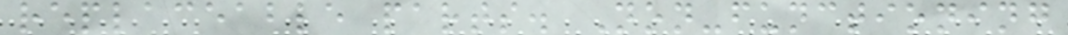replaceable parts. Non-functioning
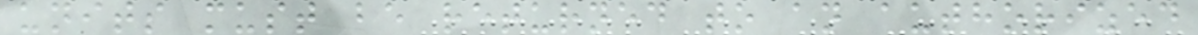units must be returned to an authorized
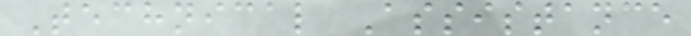Technical Assistance
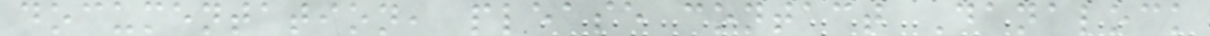documentation, please contact Danalock
